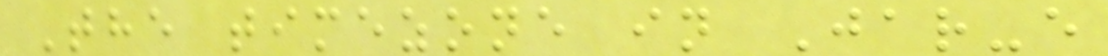The timezone in Jar-e
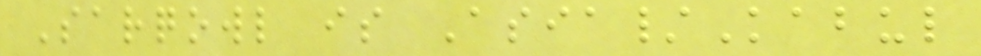Sarqowl is Asia/Kabul
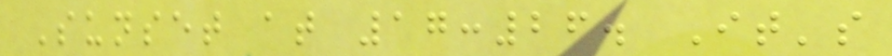Sunset at 17:26. It's
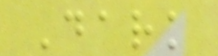Dark
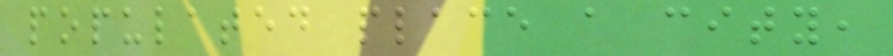populated place a city,
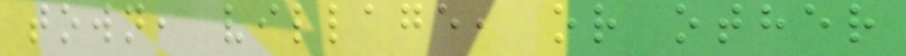town, village, or other
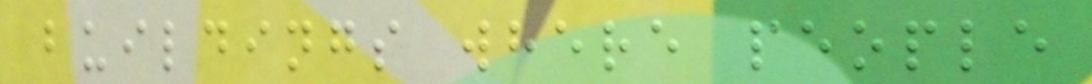buildings where people
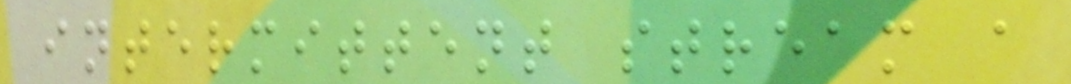intermittent stream a
